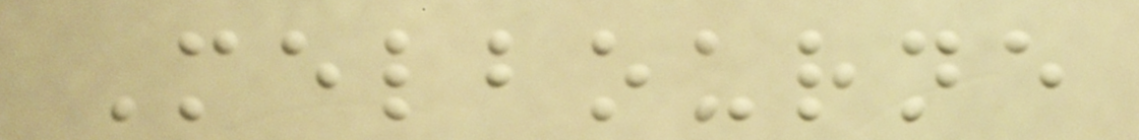Melbourne
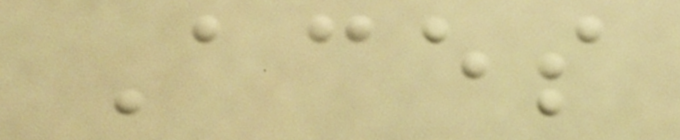Aces
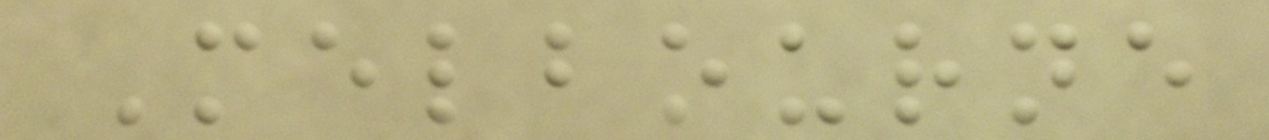Melbourne
